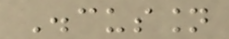Discussion
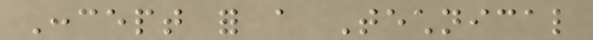Concept for a Technical
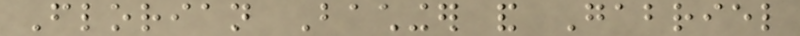Florian Bachinger and Gabriel
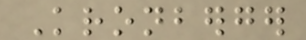Kronberger
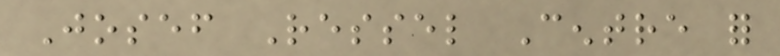Josef Ressel Centre for
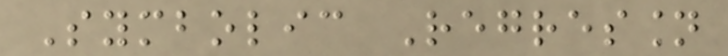Symbolic Regression
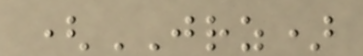(JRZ)
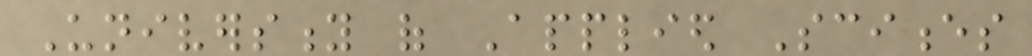University of Applied Sciences
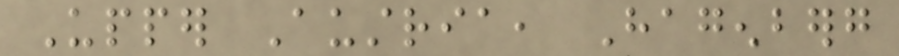Upper Austria, Hagenberg
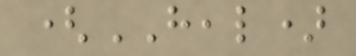(HEAL)
